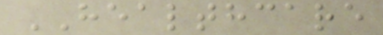HEALTHCARE
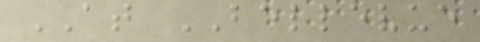AT BELLEVUE
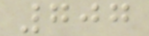707
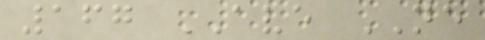167 AVE NE
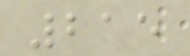215
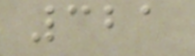321
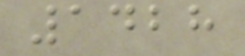1428
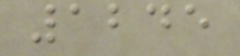1245
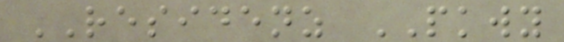RESIDENZ PKWY
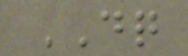DQ
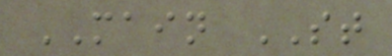MAIN ST
